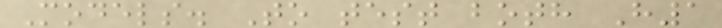Models. To test both H1
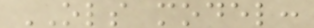OLS model:
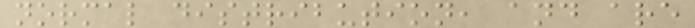normal distribution, and are
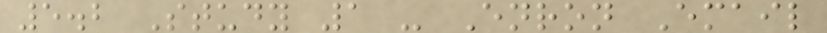5.2 Study 1 - Enron Email
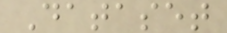Dataset
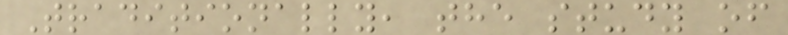Traditionally, the study of
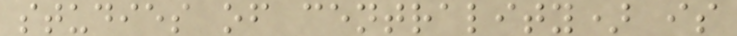studies of centrality) is
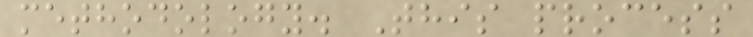methodology. This process
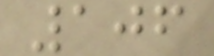106
